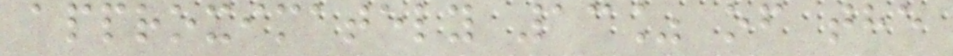approximately 13% of the
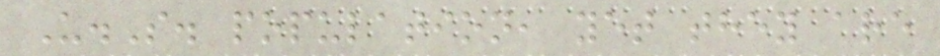U.S. population, yet they are
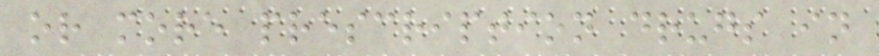or more prescription drugs in
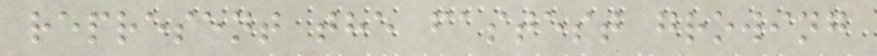represent the fastest growing
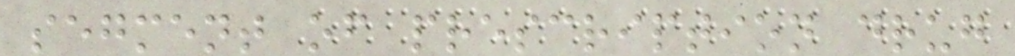segment of prescription drug
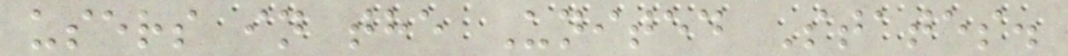users in the United States.
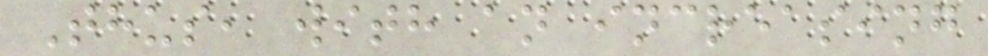Thus, with an increasing
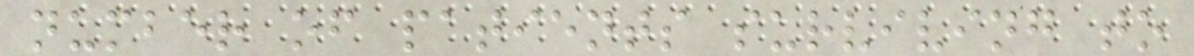number of patients surviving to
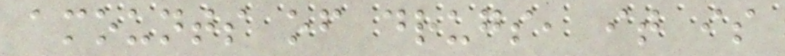amounts of drugs, it is
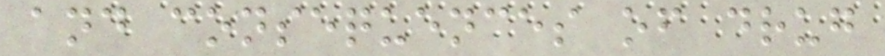and consequences of drug
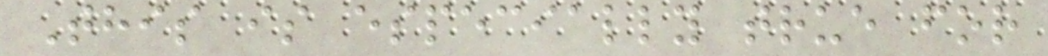This is especially true for
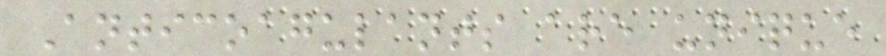Anticoagulants are unique
